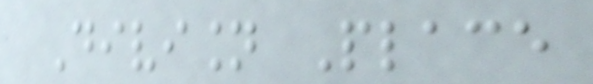Division Place
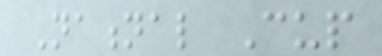National Cup
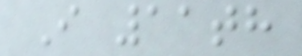I 11th
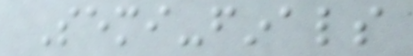Semi-finals
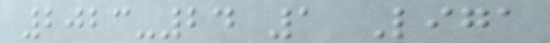2023-24 1 Liga
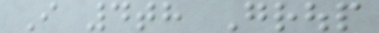I 4th Group
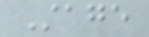Stage
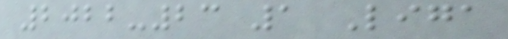2022-23 1 Liga
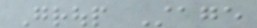Group Stage
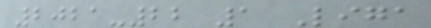2021-22 1 Liga
